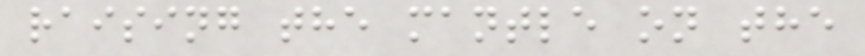raising the mantle on the
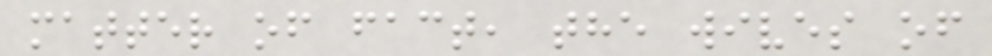matter of fact, the wives of
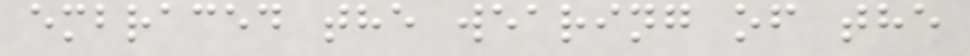embraced the wearing of the
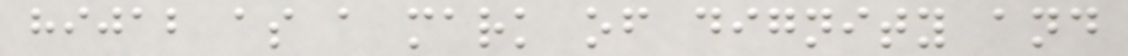hijab as a mark of dignity and
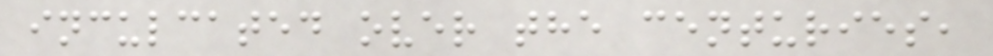inculcated over the centuries,
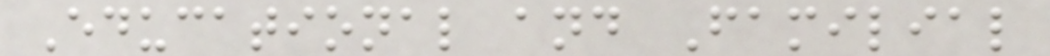Educational and Familial
